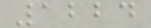1224
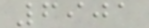6901
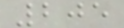205
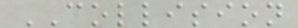COLLISION
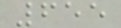655
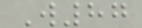W87
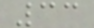33
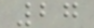27
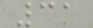31
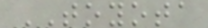TOYOTA
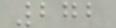272
